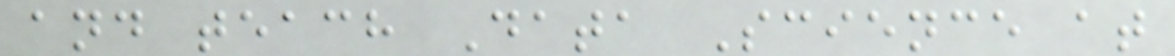and teach Data Science at
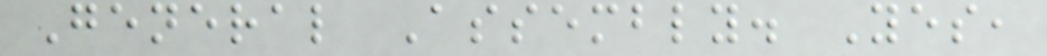General Assembly. Yes,
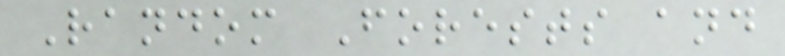Random Forests and
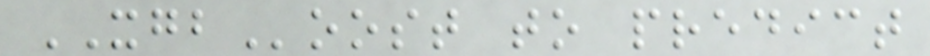XGBoost to predict
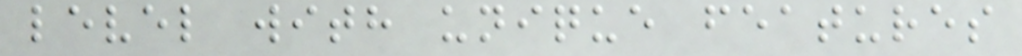level with unique features
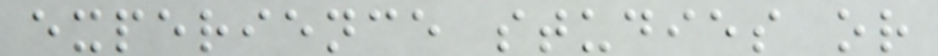experience studies or
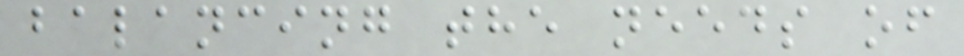balancing the needs of
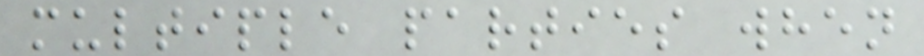multiple parties when
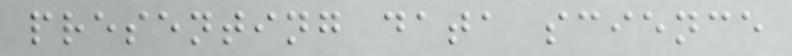presenting data science
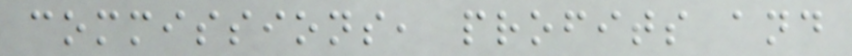commissions, profits and
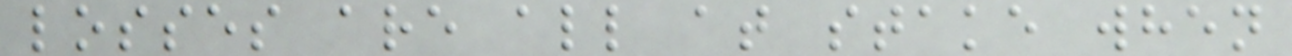losses are all at stake when
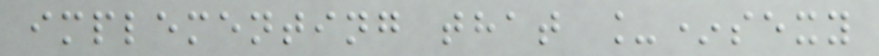implementing that _*sexy
